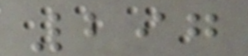297
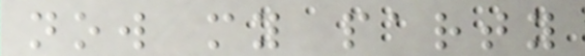now my party
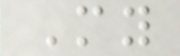My
